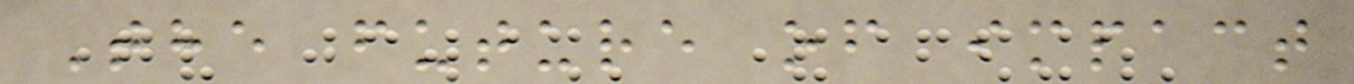The future of impact
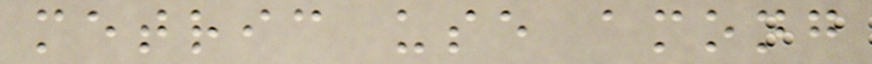metric use among
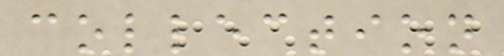collection
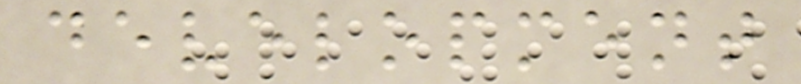development
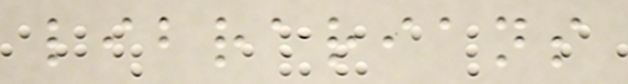librarians
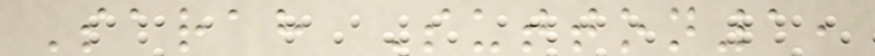Sarah Sutton1,
